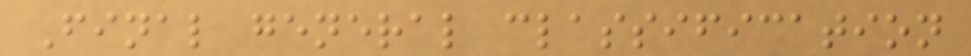Final general classification
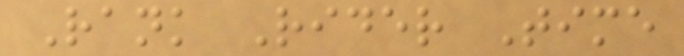Rank Rider Time
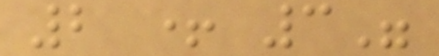2 + 3"
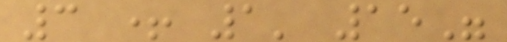3 + 1' 15"
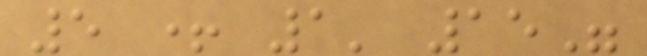5 + 1' 15"
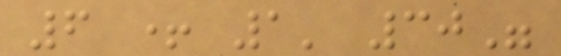6 + 1' 30"
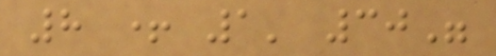8 + 1' 30"
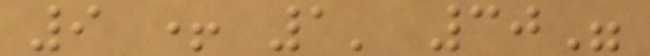9 + 1' 30"
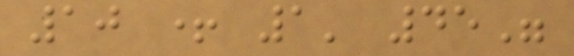10 + 1' 45"
